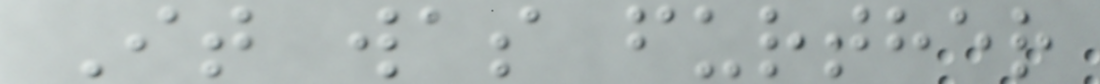It was further
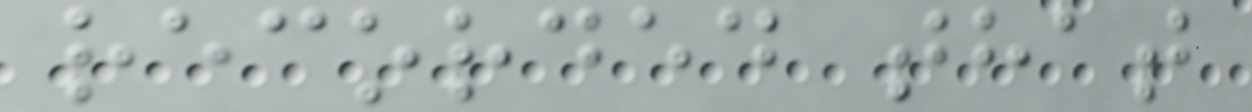recorded that
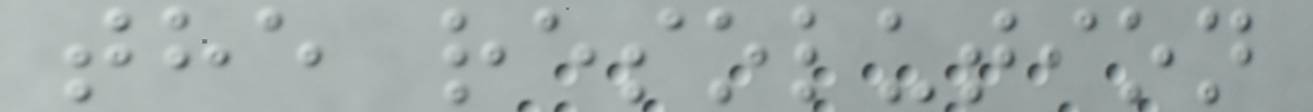the resolution
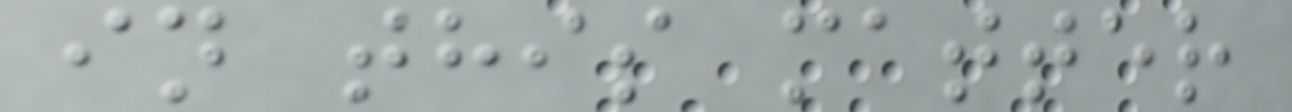in this matter
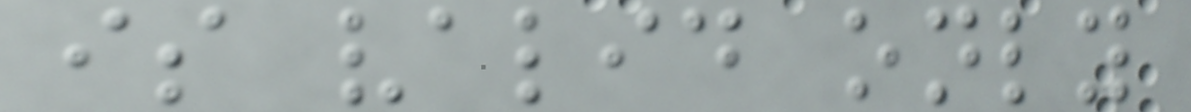is valid only
